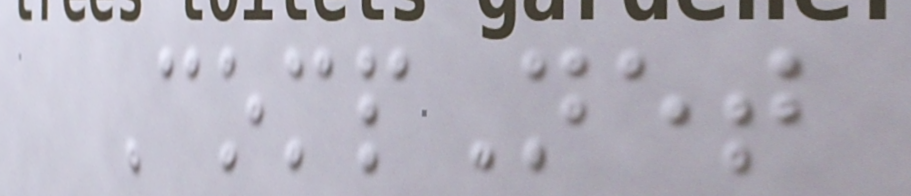CompNet
